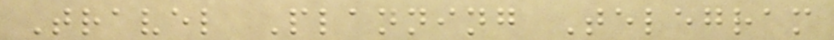Travel Planning Telegram
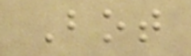Bot
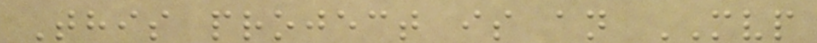This project is an MVP
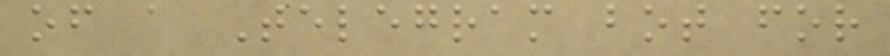of a Telegram bot for
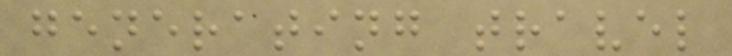generating travel
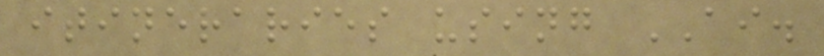itineraries using AI.
